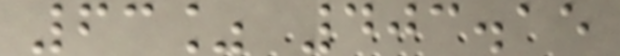63% 403.15
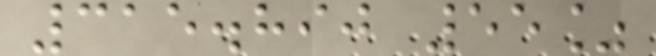315.890 55%
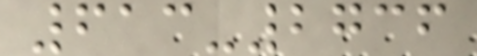613-2736
